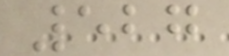527
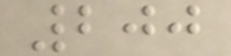200
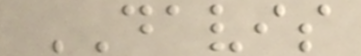DAVIS
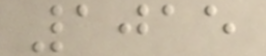1015
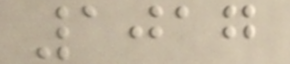1017
